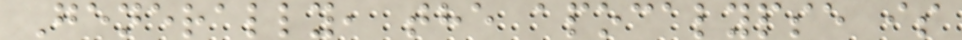Generally, the apocalypse is
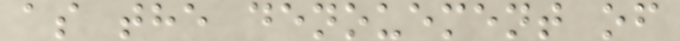as the denouement of
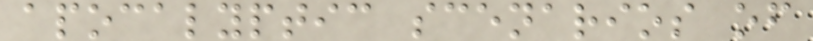apocalyptic scenarios of
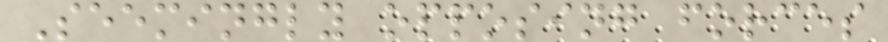Seemingly opposing forces
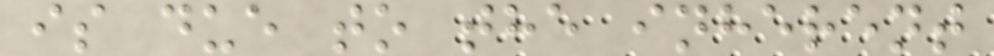is due to the inherent
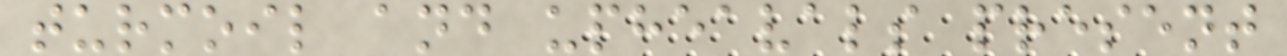turmoil and upheavals present
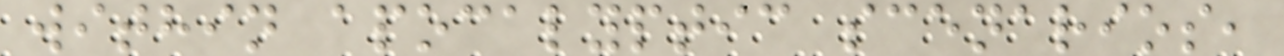within apocalyptic scenarios,
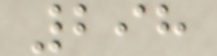298
